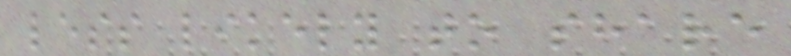less likely to share
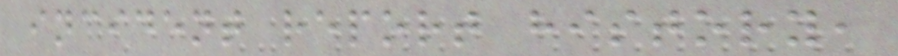incident report history,
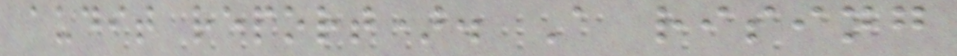audit report). A rising
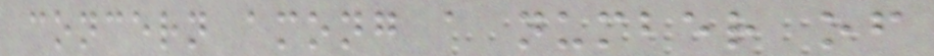concern among a number of
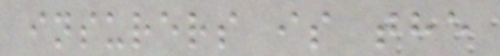insurers is the
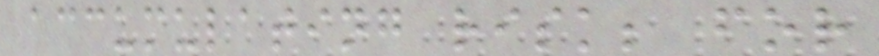accumulating risk; for
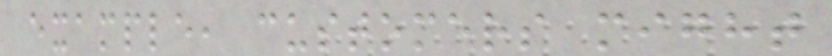example, customers might
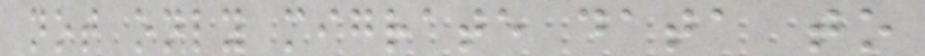not only migrate data to
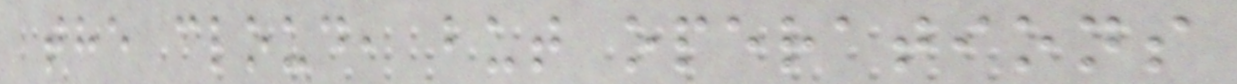the cloud, but operations
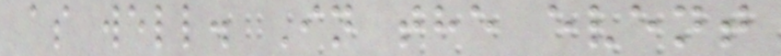as well. In the event
